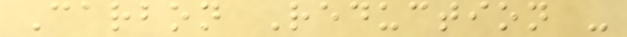Carbon Reduction -
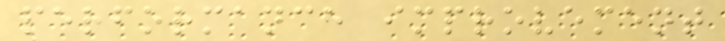performance improvement
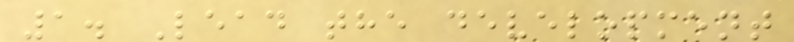1. Lead the development
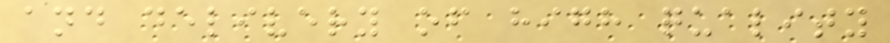and delivery of high quality
